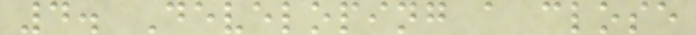4. Developing a close
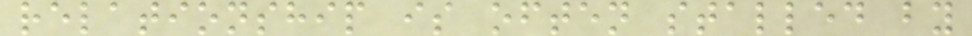relationship is often stalled by
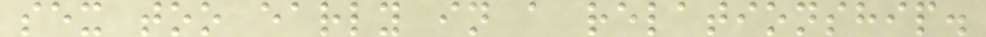sex too early in a relationship.
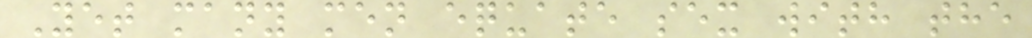Yet many men equate sex with the
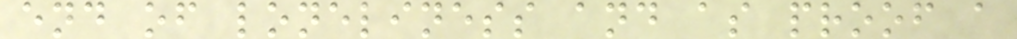end of loneliness and as proof a
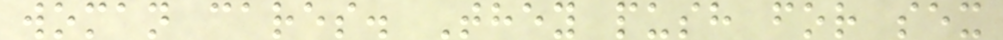woman cares. They push for sex
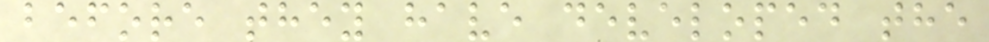before they have developed the
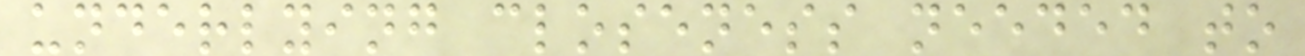underlying closeness needed to
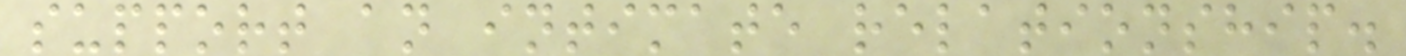support an intimate relationship.
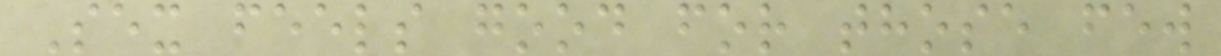Sex feels good for those few
